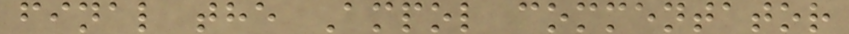final the Ampol commentator
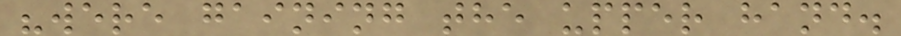"were gaining the upper hand.
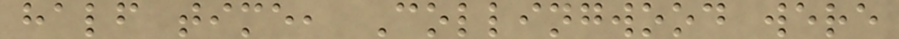half time, Collingwood were
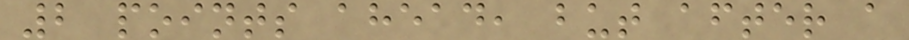2 points ahead, but after a
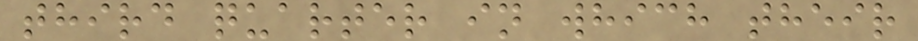third quarter in which their
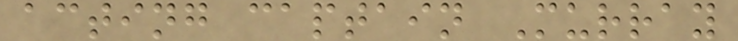acting captain Murray
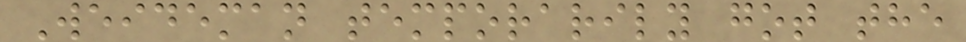Weideman temporarily got the
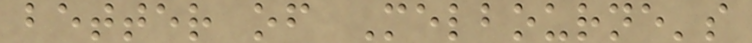better of Melbourne's
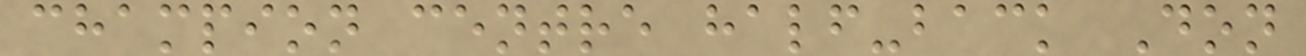champion centre half-back Don
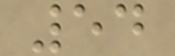54
